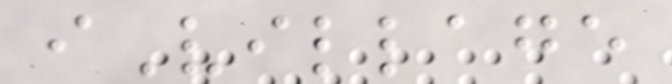iVillage
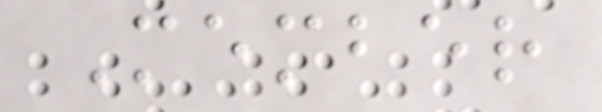Member
